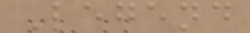Legend
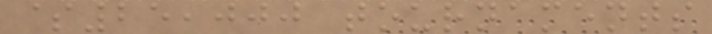$25,000 tournaments
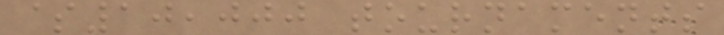$10,000 tournaments
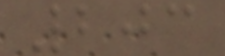203
